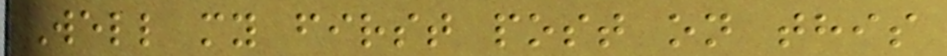Well my first post on this
